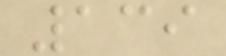139
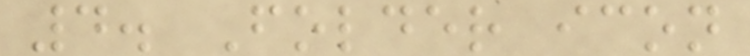4. Folder icon
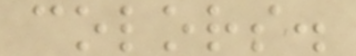colors.
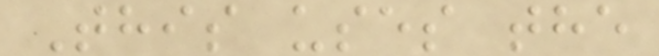This uses the
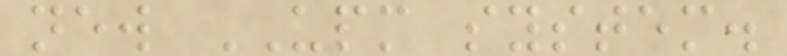new UPM system.
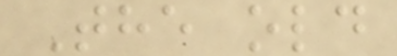The old
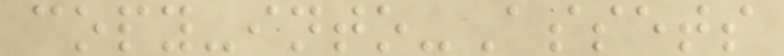copy-into-Assets
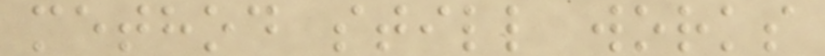method still works
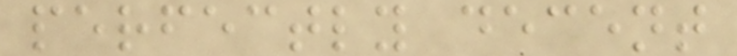perfectly decent
